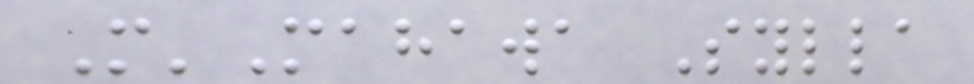M'Mahawa Sylla
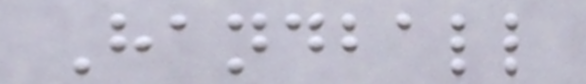Handball
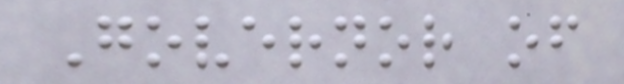Governor of
